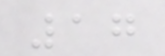17
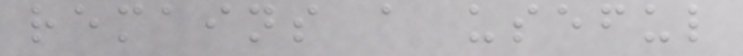remains a useful
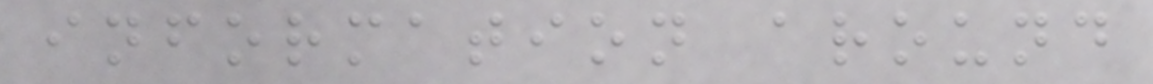information around
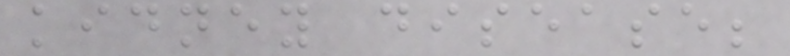kidney disease;
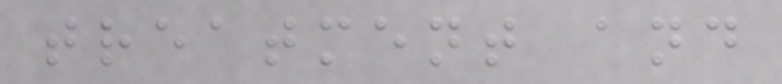treatment and
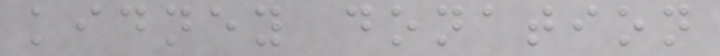kidney donation
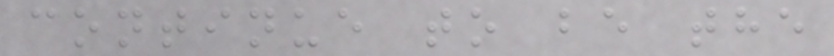continue to be the
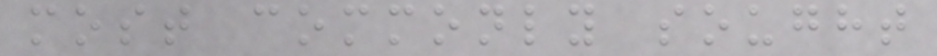most commonly sought
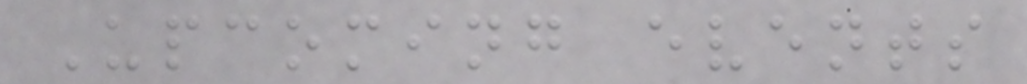Upcoming events
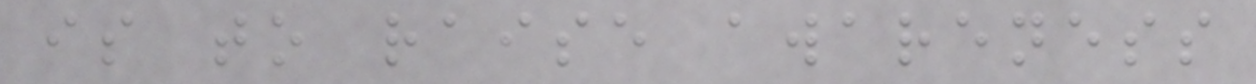is to raise awareness
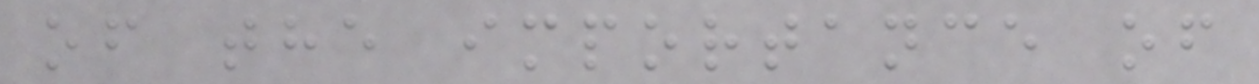of the importance of
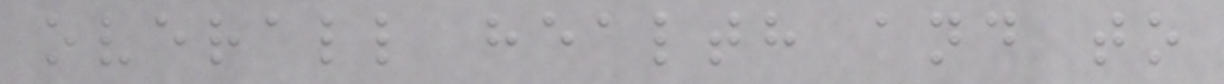overall health and to
